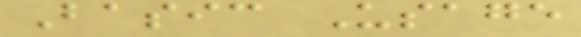Basic Usage
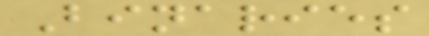Binaries
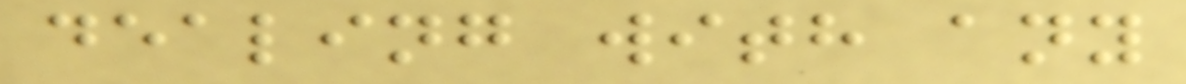dealing with any
